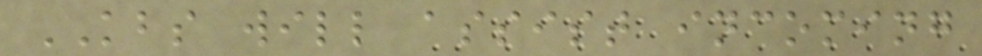KBS will assist incoming
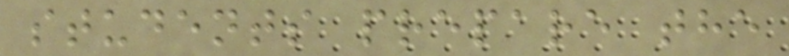students prepare the
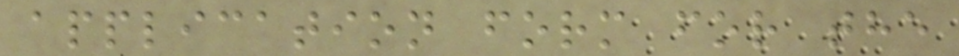application form for the
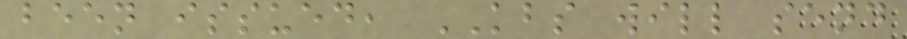been issued, KBS will send
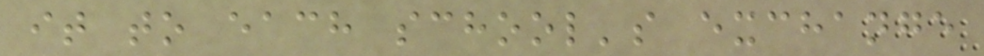it to each school's exchange
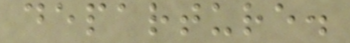departure.
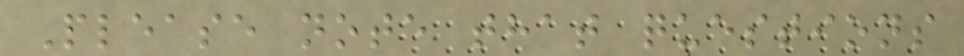Please note that questions
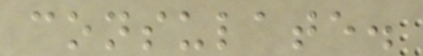consulate.
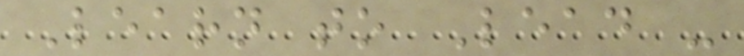Learn to Lead -
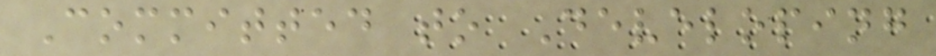Committed to Developing
